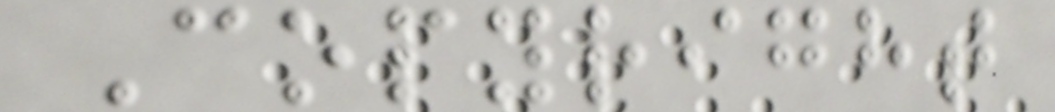Copyright
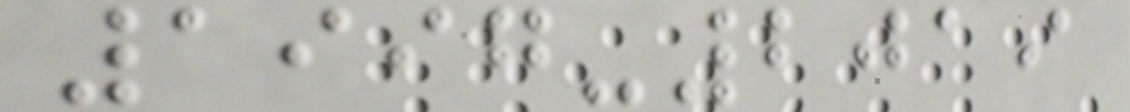1997-2019
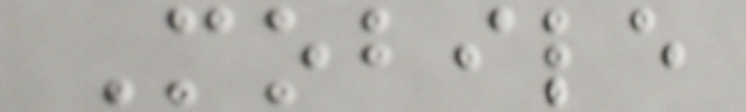Mobile
